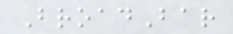BroadBar
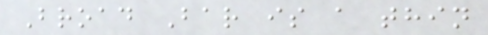Broad Bar is a thin
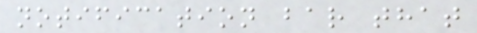notification bar that
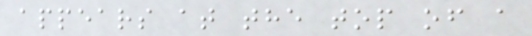appears at the top of a
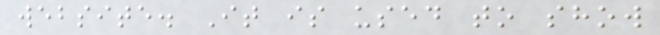website. It is used to show
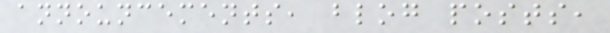announcements, blog posts,
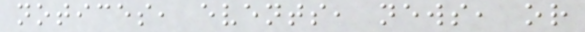notices, events, news, or
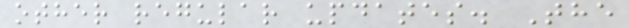other regular updates. The
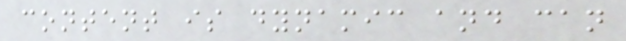content is dynamic and can
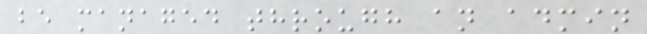be managed through an admin
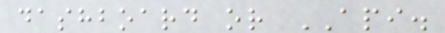dashboard or API.
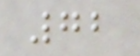72
